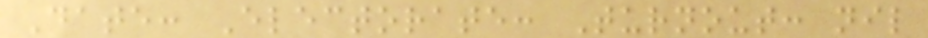Date: Electorate: Turnout: nil
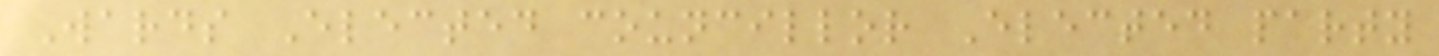Wards Elected councillor Elected party
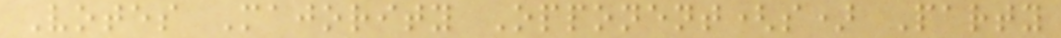Votes Majority Opponent(s) Party
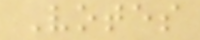Votes
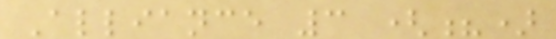Alliance 3 (?)
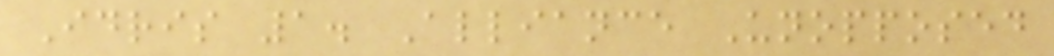Idris 1. Alliance Unopposed
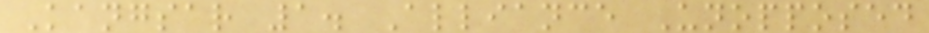Kangsar 1. Alliance Unopposed
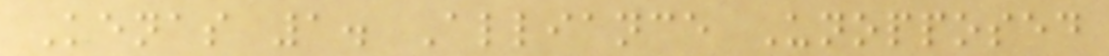Kenas 1. Alliance Unopposed
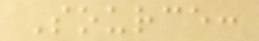Source:
